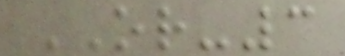OR-3
